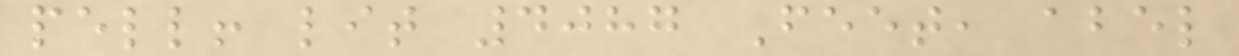pell! lit 4087 Feet, abel
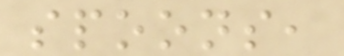spoons,
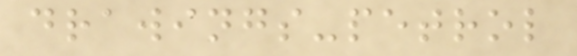drawings-petrol
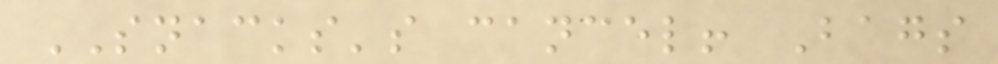SNACKS's cancel! Bags
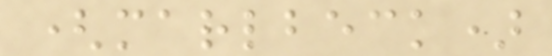(marlbeck)
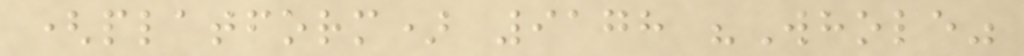(platform) 9178 "Whole"
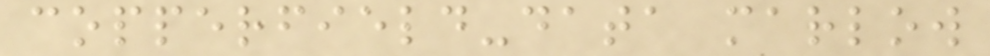copperfield-data marlow
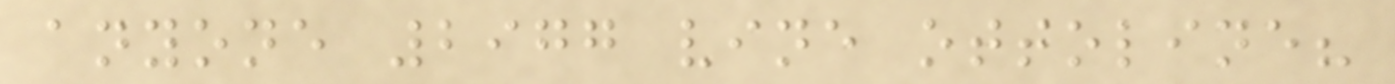anyone 2977 vine ottoline?
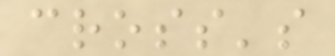cross's
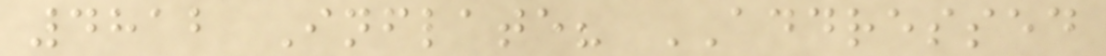4812 Inflate? ADDRESSED
